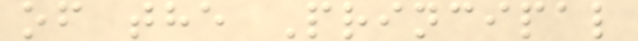of the Principal
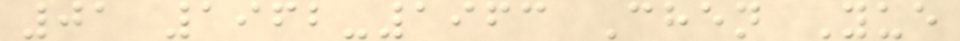01 1962-1963 Chen Yue
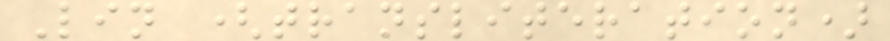Lin (transliteration)
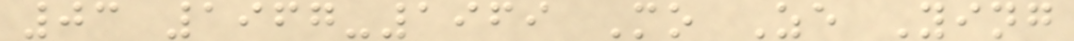03 1967-1969 Mo Ze Ying
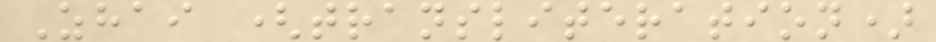Zhai (transliteration)
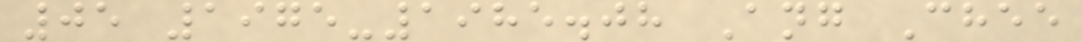05 1975-1985.08 Ang Chee
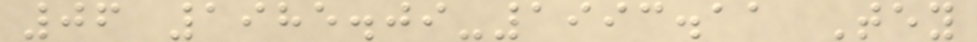06 1985.09-1993.11 Tey
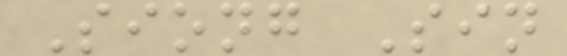Siong Sin
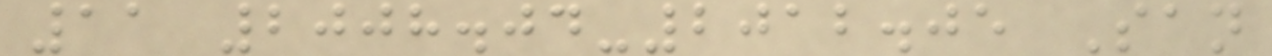11 2008.04-2012.05 San
